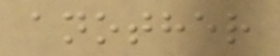another
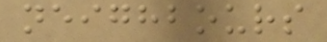neighbours
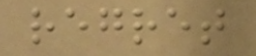regret
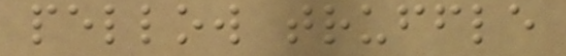pellow truffle
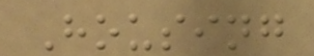Housing
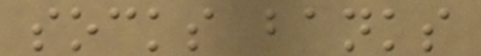socks banks
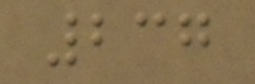237
